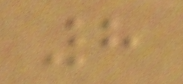8
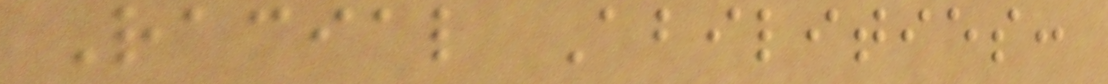Racial Abilities:
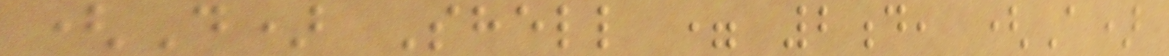(D) Shell = 2d, (A)
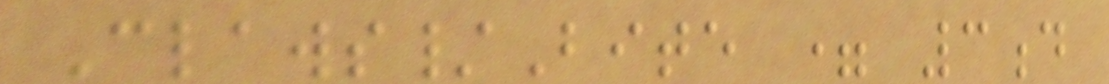Claws/Bite = 3d
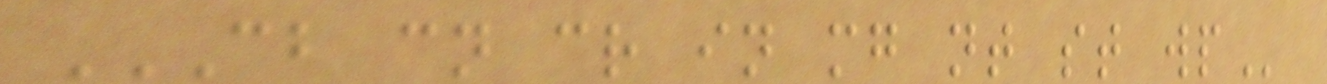CB CN CR IN MG NT ST WP
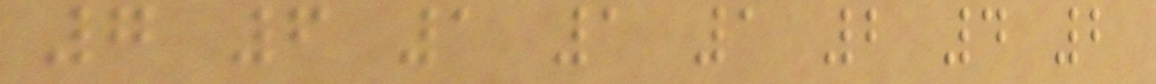7 6 1 1 1 2 4 2
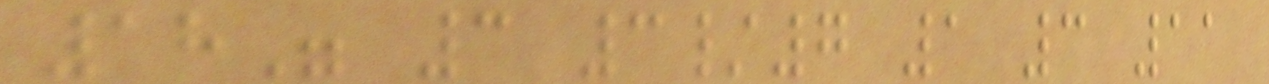18" 3 3/7 1 3 11
